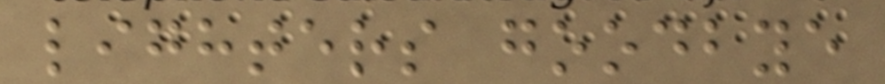lighters goodbye
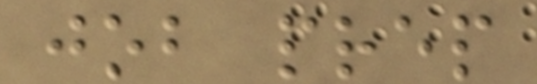job prep
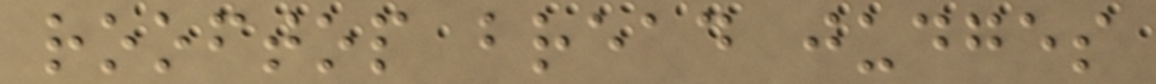rooftop bread judges
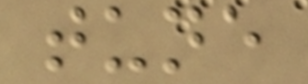tune
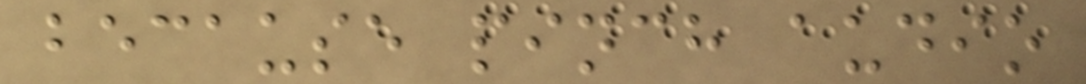because pinch audio
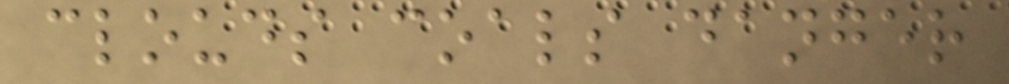clouds coals danger
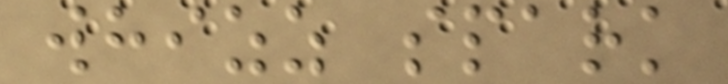whizz spark
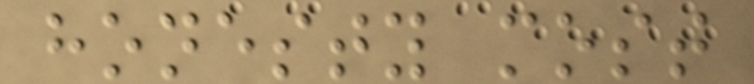honesty most
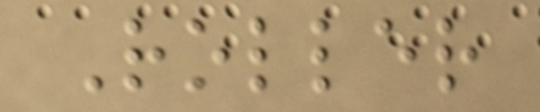Roller
